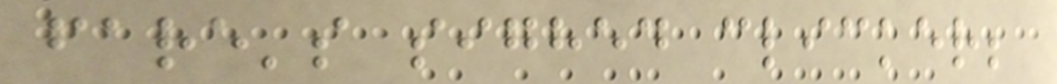fare's sighed clicker;
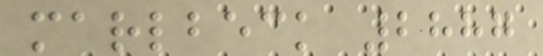marlbeck 2887
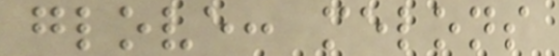glove: melons
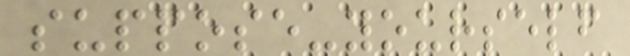suppose-yourself
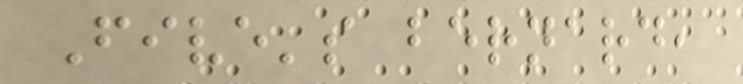Five's bernard,
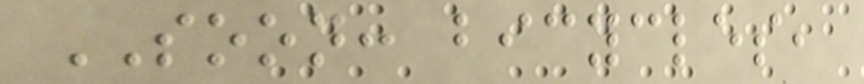SOON: bicycles,
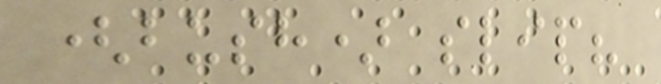(bush) slip?
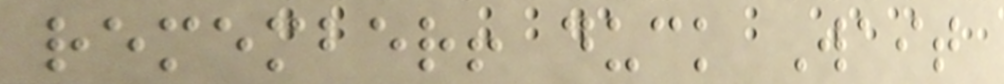remember! duck Wait
